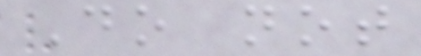Do not
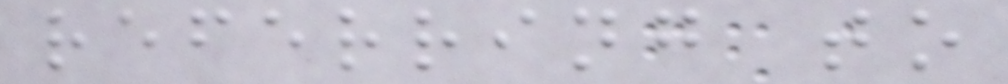referring to
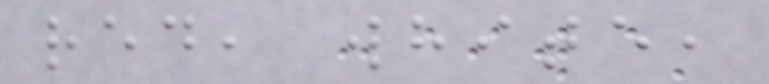red, white,
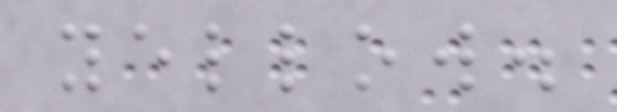yellow.
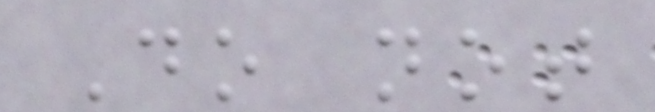Do not
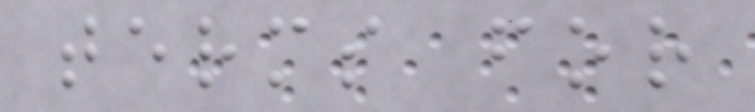terms for
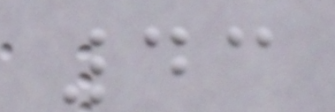43
